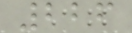226
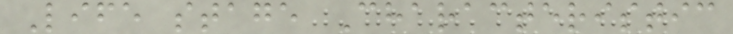Life stage Characteristic
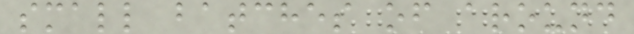small batches of around
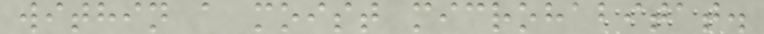within a moist microhabitat.
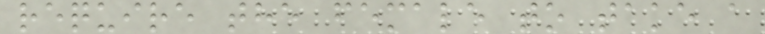require the female to take a
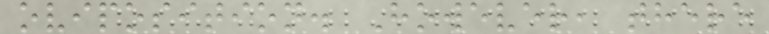oviposition. However, there
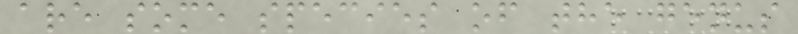are some species of the genus
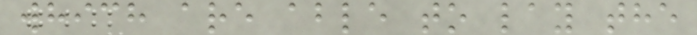which are able to lay the
